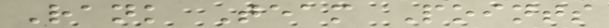Rank Team Points
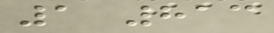1 813
